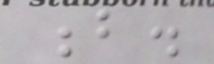b.
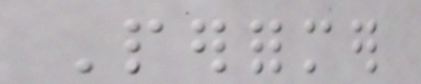Performer
